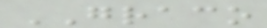GRACO
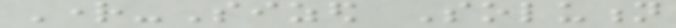Right-Sized Solution
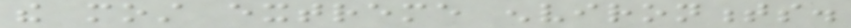the most extreme environments.
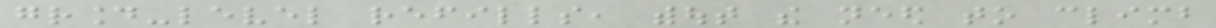ground-level refills, without the need to climb
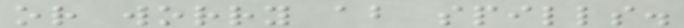or worry about spills.
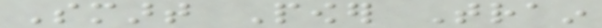Smart Power Train
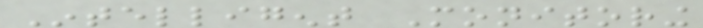Intelligent Monitoring
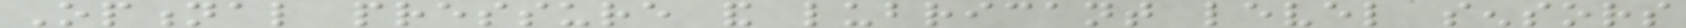Optional pressure and lubricant level sensors
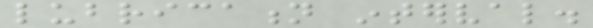lubrication interval.
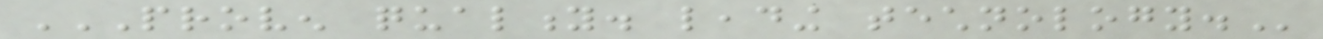PROVEN QUALITY. LEADING TECHNOLOGY.
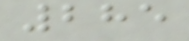285
